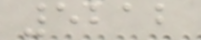5212
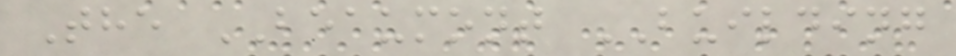The BEAUMONT BUILDING
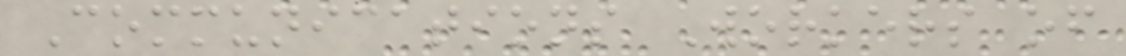Communications Workers of
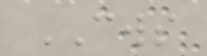CWS
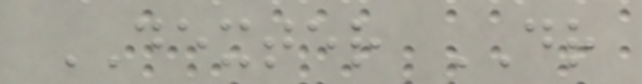DEXTER DR
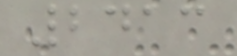2413
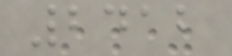2412
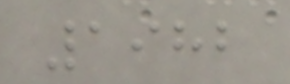1982
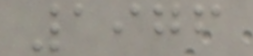1976
